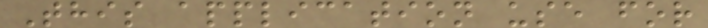This application use for
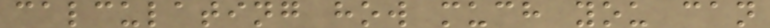calculating how much you can
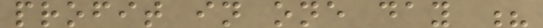profit in one day ?
